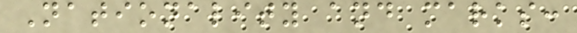Nationality and marks:
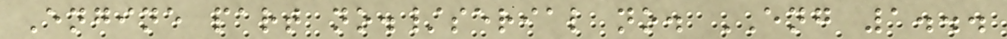Engine part no./serial no. ENG 1...
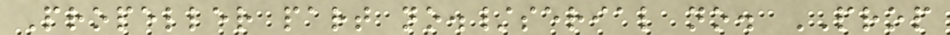Propeller part no./serial no. PROP
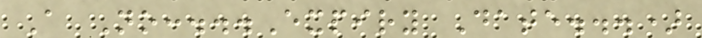A No:...Expiry Date...)
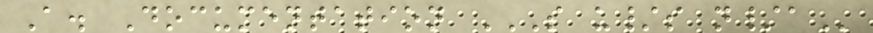A. Documentation S U/S N/A
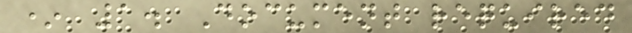* 1. Document required
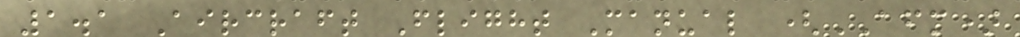1.1 Aircraft Flight Manual (AFM)
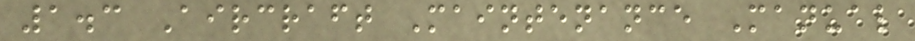1.3 Aircraft Maintenance Manual
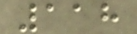118
